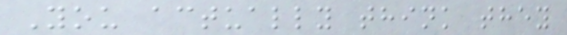You actually think they
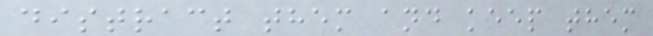distract them and keep them
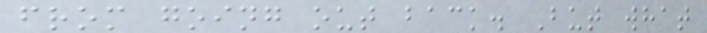from going out back. But what
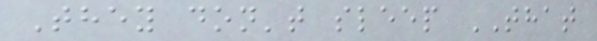They don't sleep THAT
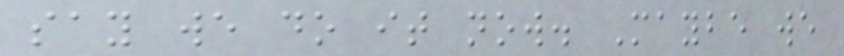say we do it now. Maybe we
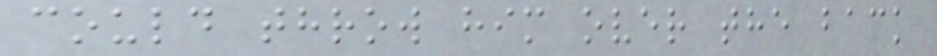could throw him over the back
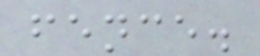fence.
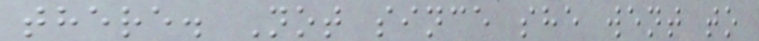there. Not since she went to
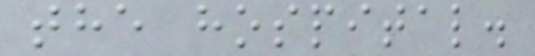the hospital.
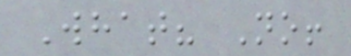What? No!
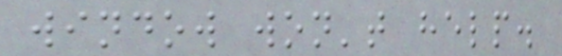window won't help.
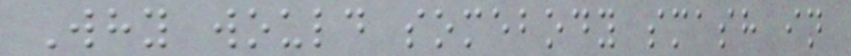Why would somebody smash in
